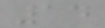14
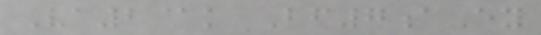Va2@k Bf7aEy
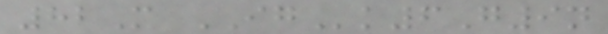82M IGk6G9n
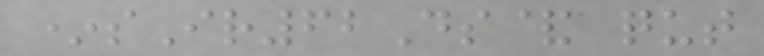*sIr62Ds& qut
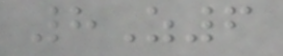8Z6
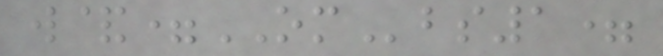w&=OMbs1=
